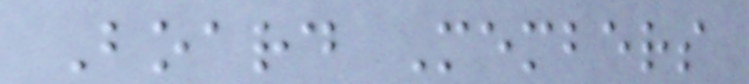Board Members
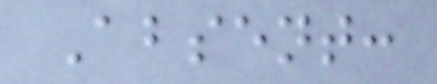Absent:
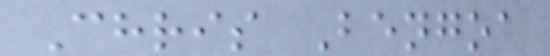Chris Bengoa
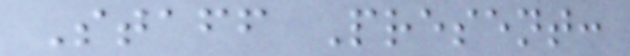Staff Present:
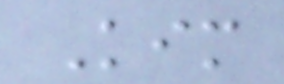Kim
